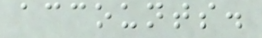accounts.
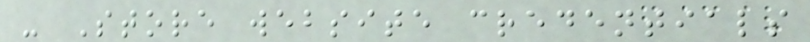- Store website credentials
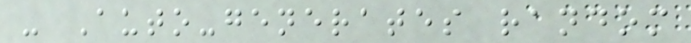- Auto-generates random
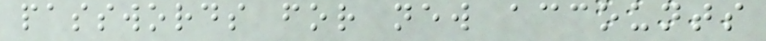passwords for new accounts
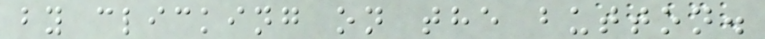by clicking on the button.
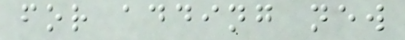for adding new
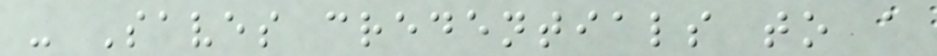- Saves credentials to a
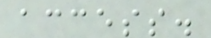access.
